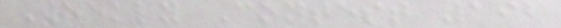Weekly Contest 192
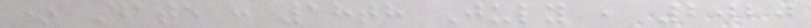* Date : 18th July , 2020
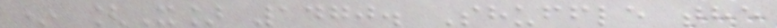* [X] 1470. Shuffle the
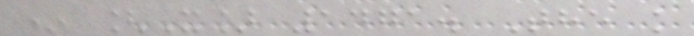* [X] 1471. The k
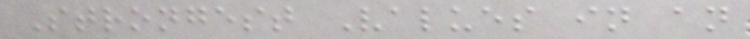Strongest Values in an
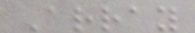Array
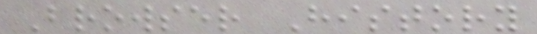Browser History
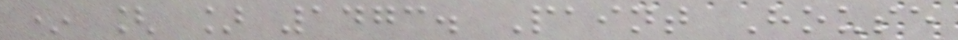* [ ] 1473. Paint House
